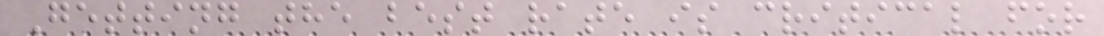Getting the best rate is critical for
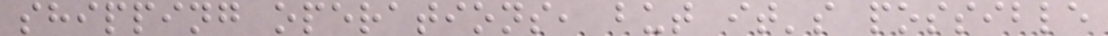shipping operations, but it's possible
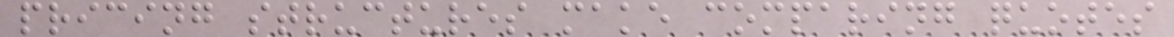pricing structures make comparing quotes
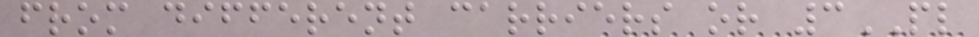from different carriers or 3PL
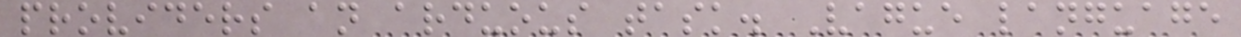providers an arduous task. Vague language
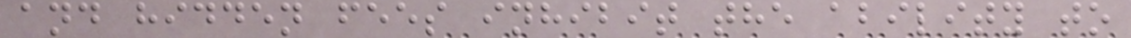and hidden fees inhibit the ability to
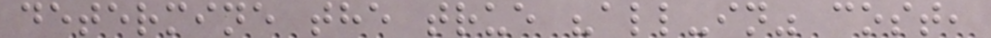determine the true "all-in" cost,
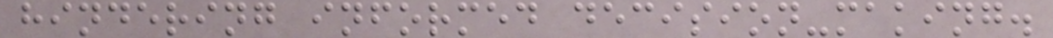hindering informed decision-making.
